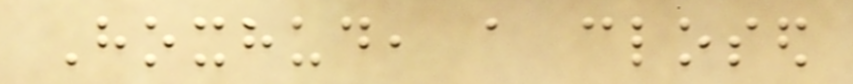Hoxhud, a closed
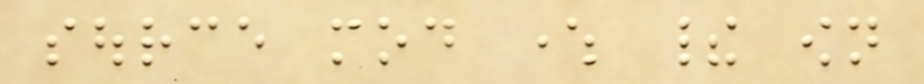source mod where their own
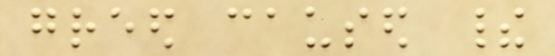greed caused their
